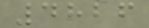4826
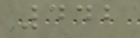442
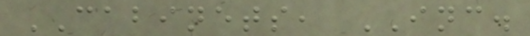CABINETS, INC.
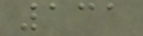131
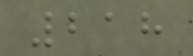218
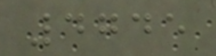4745
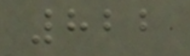822
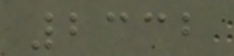2332
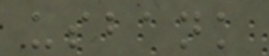usbank
